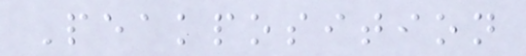Peakposition
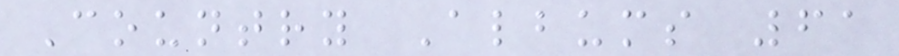Country Albums 61
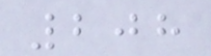208
